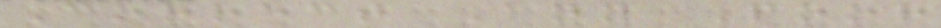Correct Any Poor
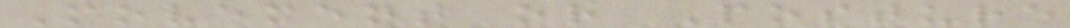Movement or Posture
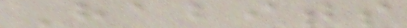Habits
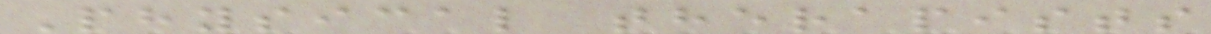Physical therapists
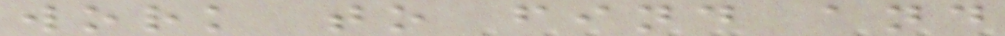work to find and
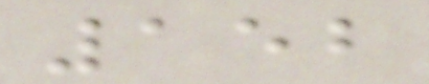152
